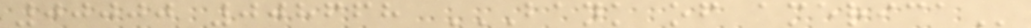00000 008668 BANK OF AMERICA
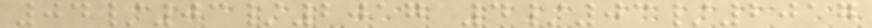04/03/2017 4/03/2017
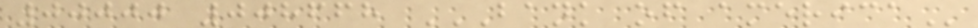00000 008668 BANK OF AMERICA
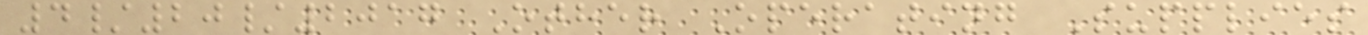4/20/2017 Other Operating Supplies
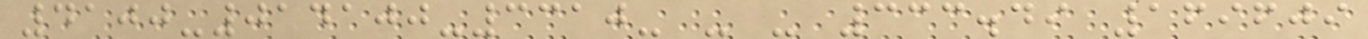4100-014100-3310- - - 333.49 169609
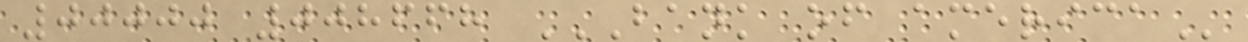00000 008668 BANK OF AMERICA
